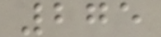275
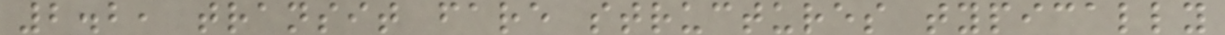2.2, transit fare structures typically
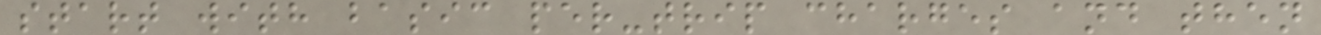start with basic per-trip charges and then
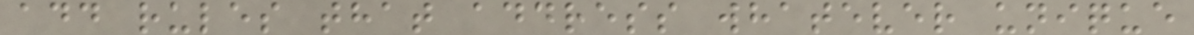add rules that address whatever unique
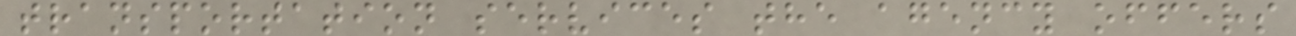transportation services the agency offers
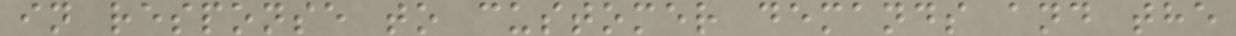in response to customer demands and the
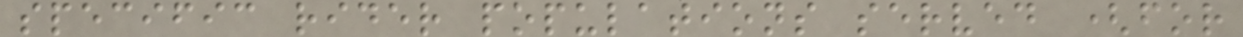specific rider populations served (for
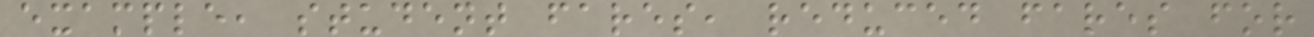example, student fares, reduced fares for
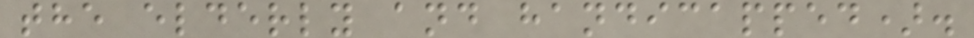the elderly and handicapped).
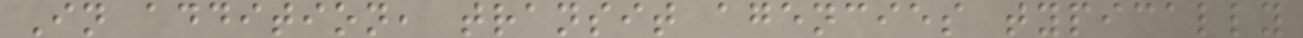In addition, transit agencies typically
